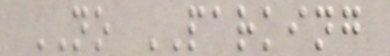NO PARKING
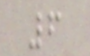6
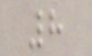8
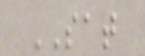SAT
